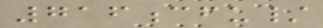716cfu/
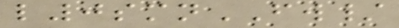l0smnFW/
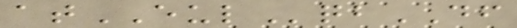atEULqbDF
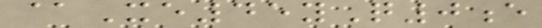@Xe45yQ0e
